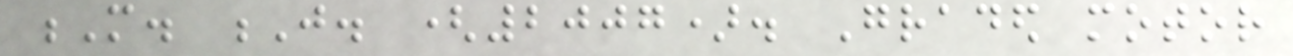M. J. (2007). Graded motor
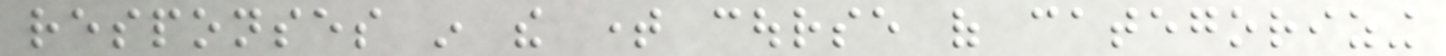responses in the time course of categorizing
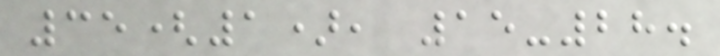35(1), 15-28.
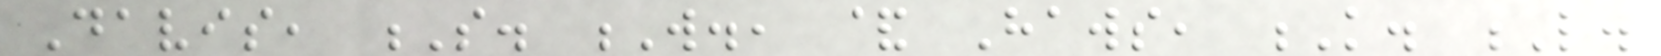Davis, S. W., & Haws, K. L.
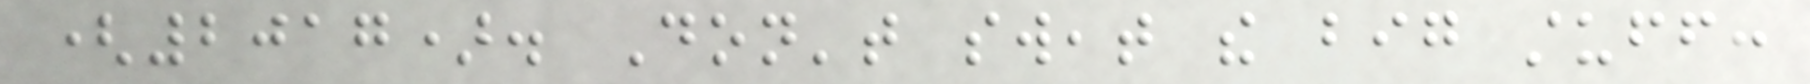(2017). Don't sweat the big stuff:
